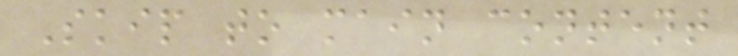Skip to main content
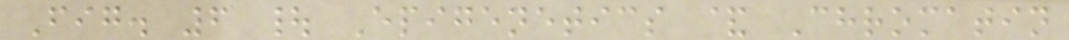Fig. 6 | Epigenetics & Chromatin
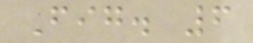Fig. 6
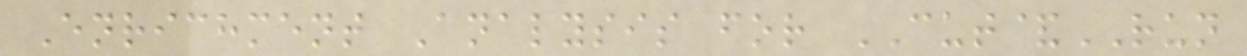Enrichment Analysis for CUT&RUN
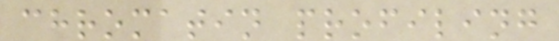chromatin profiling
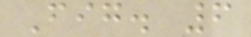Fig. 6
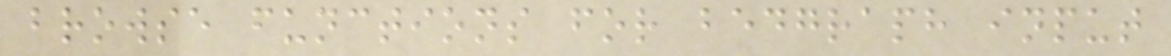browse functions for bedgraph input
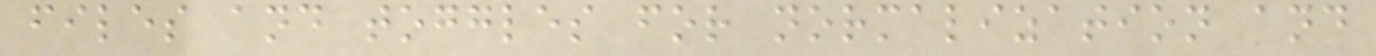files and toggles for normalization and
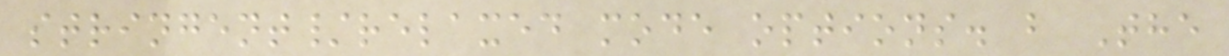stringent/relaxed mode options. b The
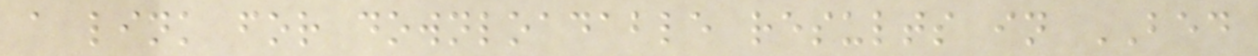a link for downloadable results in BED
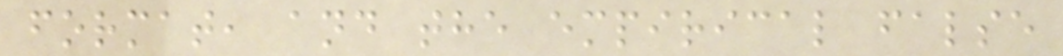format, and the empirical false
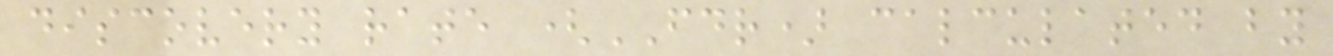discovery rate (FDR) calculated by
